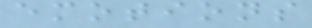emotions
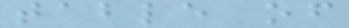table of
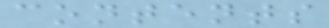contents
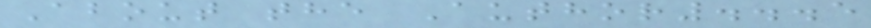About the Author...5
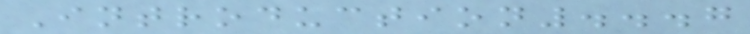Introduction...7
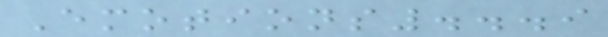Emotions...9
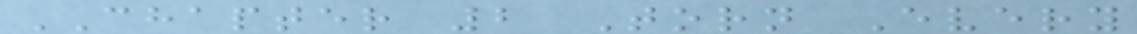CHAPTER 2 Torn Every
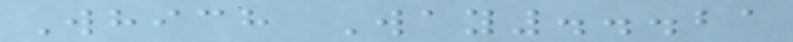Which Way...21
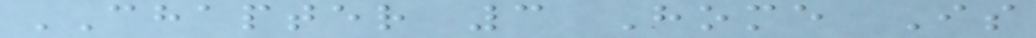CHAPTER 3 Home Is
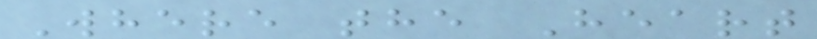Where the Heart
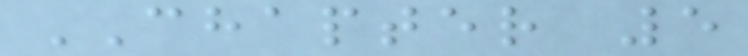CHAPTER 5
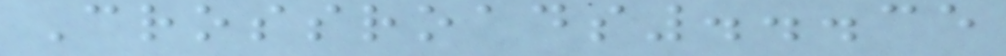Crossroads...35
